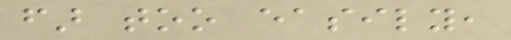far too easily,
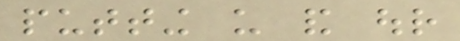putting us and our
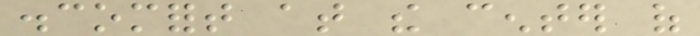discomfort at the center of
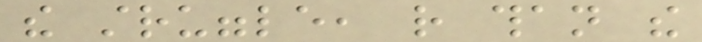the struggle, rather than the
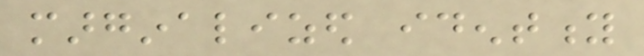marginalized identity
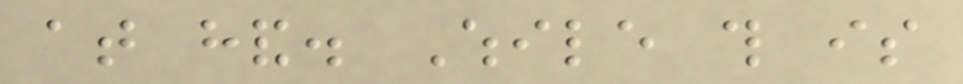at hand. While this is
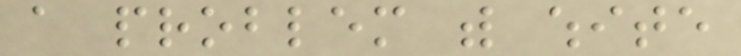a problem with white
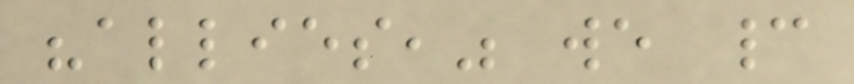"allies," we cannot
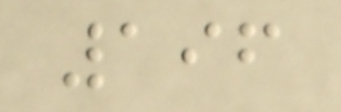196
